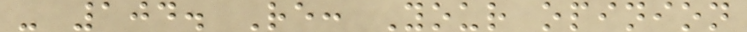- 104. Re: Your opinion
